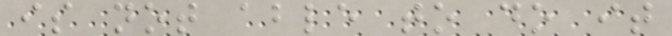is not able to do it
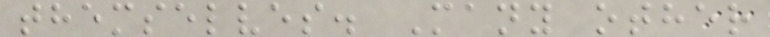themselves. Many other
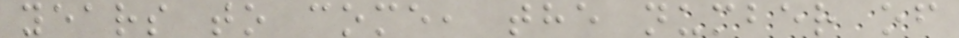years to come, the number of
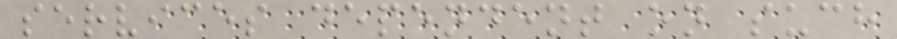services dependent on such
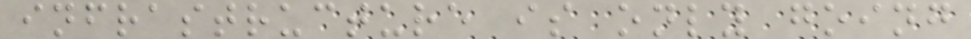infrastructure is only going
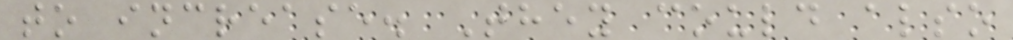to increase. They could also
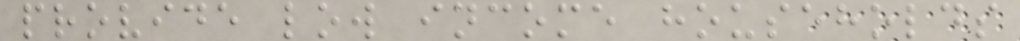provide low income households
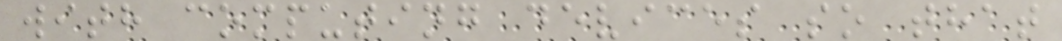with computing devices so that
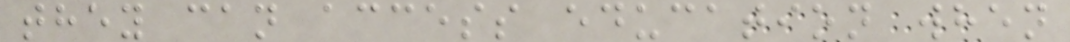they can access education when
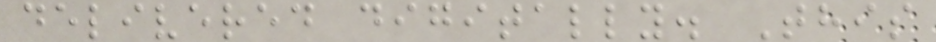delivered digitally. This
